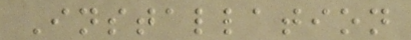Installation
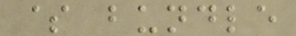$ bundle
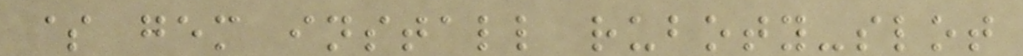$ gem install ruboty-slot
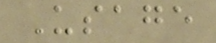Usage
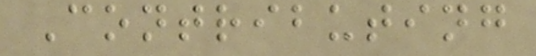Contributing
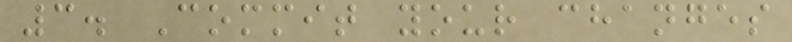3. Commit your changes
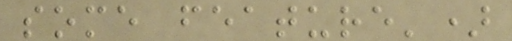some feature')
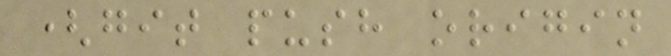(git push origin
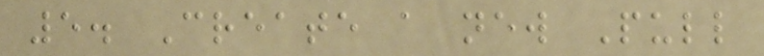5. Create a new Pull
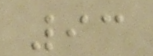93
